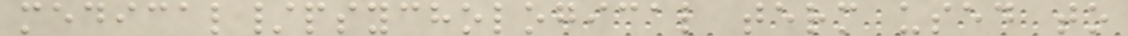medical/psychological term used to
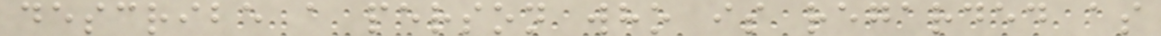describe a person who is regarded as
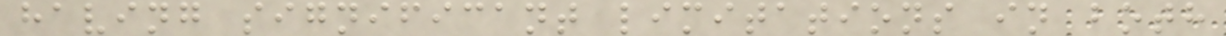having significant limitations in both
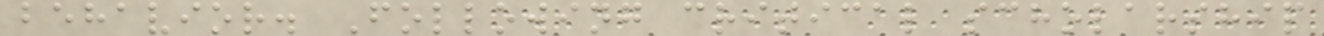behavior. Following critical scholarship
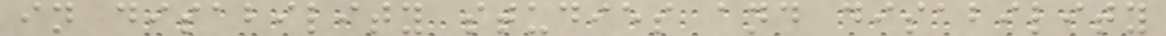in disability studies and disability
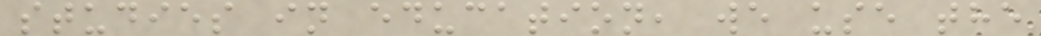studies in education, we use the
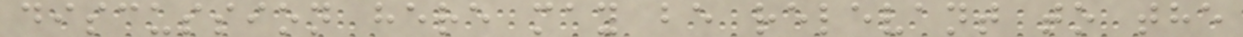discussion here may be relevant to the
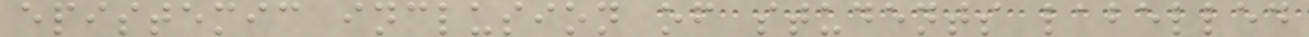epistemic inclusion of students labelled
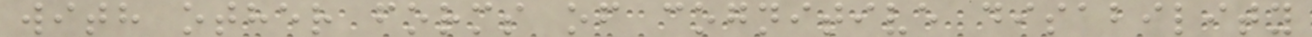with other forms of cognitive disability
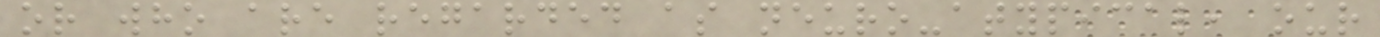or who are regarded as neuro-atypical, our
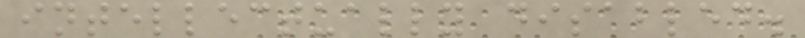intellectually disabled.
